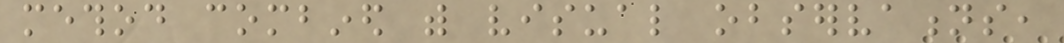method combined with visual observations,
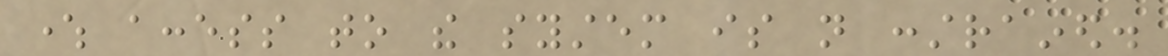where access to the system is not constrained.
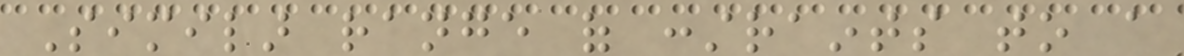Similar range of constraints to a
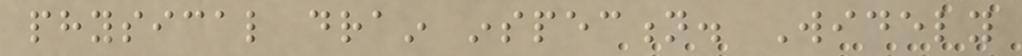physical drain inspection. Widely
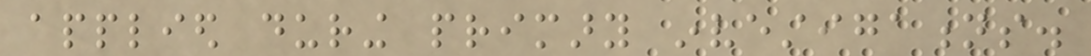applied during primary investigations.
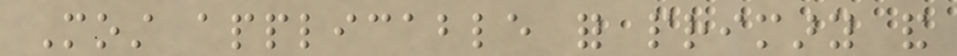Most applicable for primary and
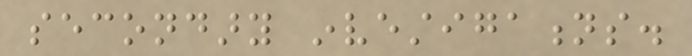secondary investigations.
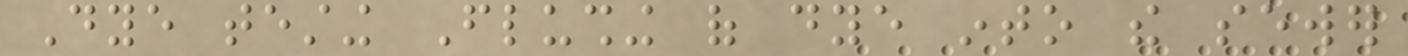Dye testing Flushing of dye into the sewer
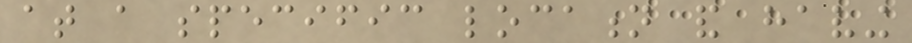at a specific location and having
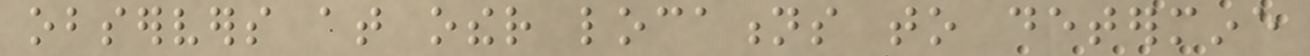observers at other locations to determine
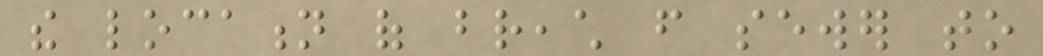the location of breach from sewer to
